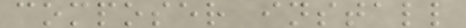composer install
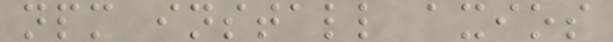npm install axios
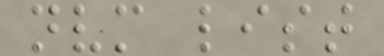nvm list
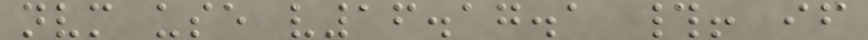nvm use v16.17.1 #! if
